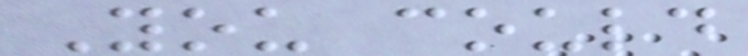You could
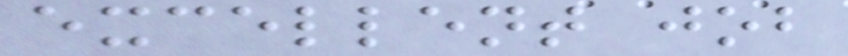excellent job
